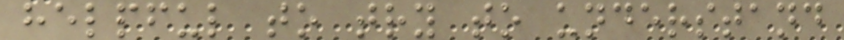helpful to try to understand
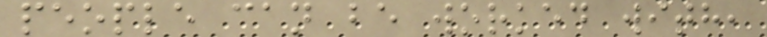people can be worked with,
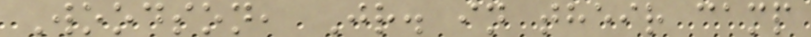Woodson, Jr. in their camp
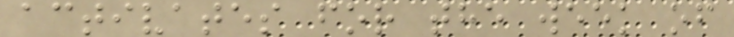activates for the week of
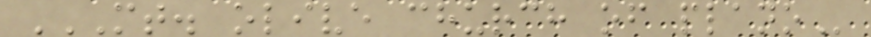MT. OLIVE CHURCH OF PLANO
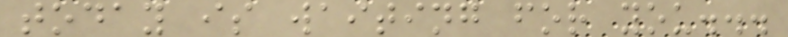today is waiting for you...
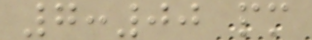7:00 pm
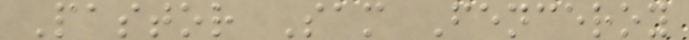Pastor Sam Fenceroy
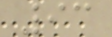93
